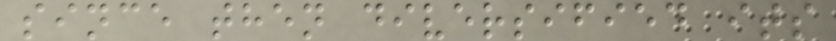since then diversified its
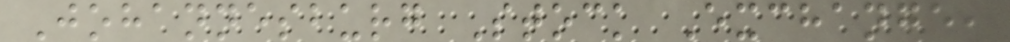Johannesburg Stock Exchange,
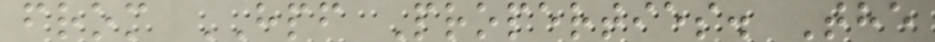from HPF Properties. The
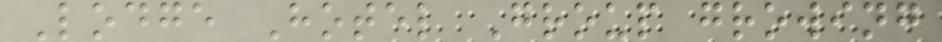Lodge Hotel Group growing
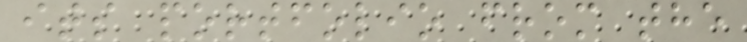its portfolio from the
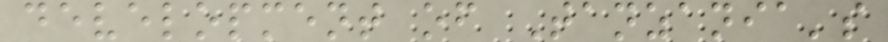development of Tanzania's
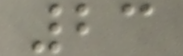23
